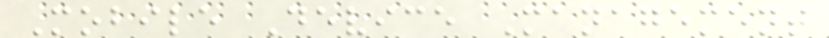Mobile Device Management
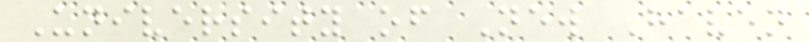University of New Haven
